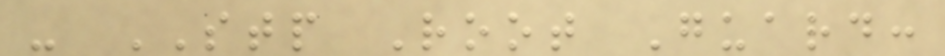- STP Root Guard:
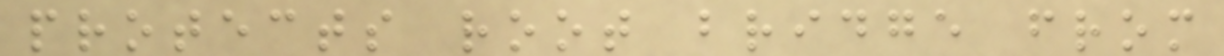protects root bridge from
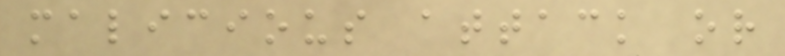malicious attack or
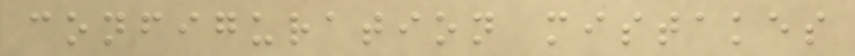configuration mistakes
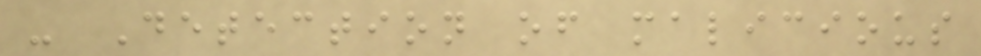- Detection of malicious
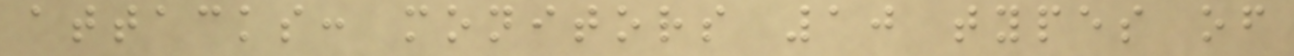attacks: monitors 10 types of
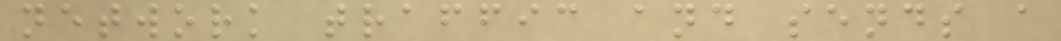network traffic and sends a
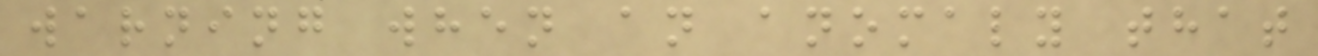warning when an anomaly that
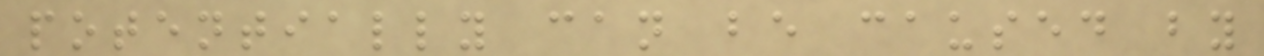potentially can be caused by
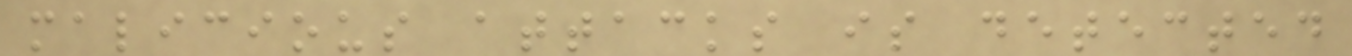malicious attacks is detected
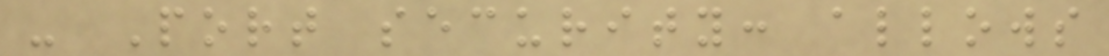- Port security: allows
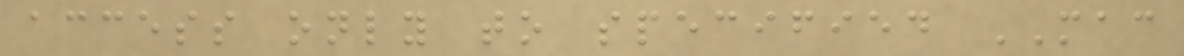access only to specified MAC
